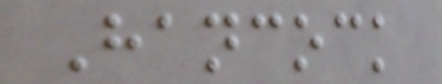Hancock
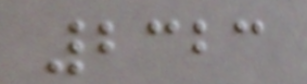2323
